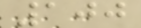100
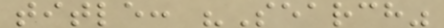title: "Search"
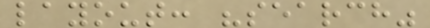layout: "search"
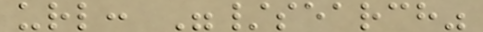url: "/search"
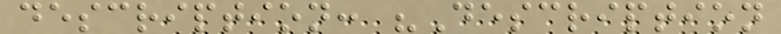description: "Description
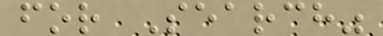for Search"
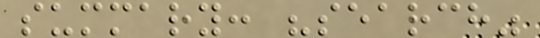summary: "search"
